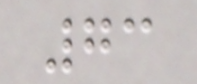73
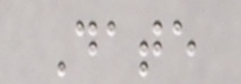Date
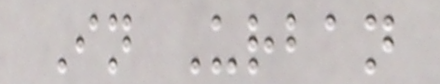In Urban
